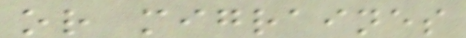or migraines
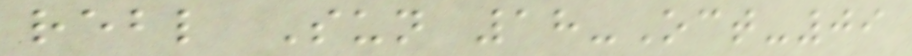rebl Sun 18-Oct-09
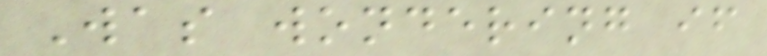Was wondering if
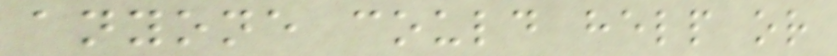anyone could help or
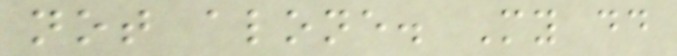not alone. My dd
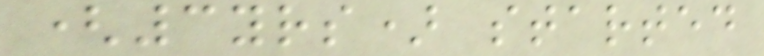(3yrs) started
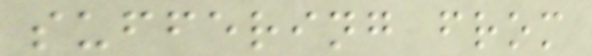suffering from
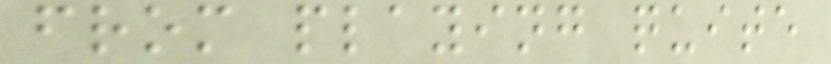from playing quite
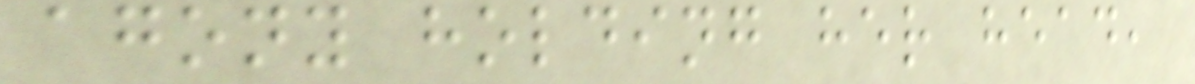agony holding her head,
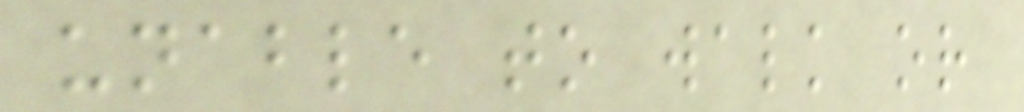unable to walk or
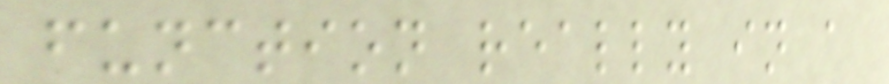function really in a
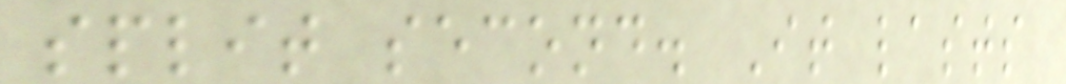split second. It lasts
